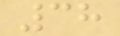38
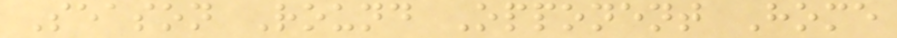Season Round Opponent Home
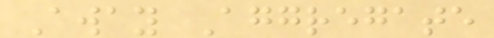Away Aggregate
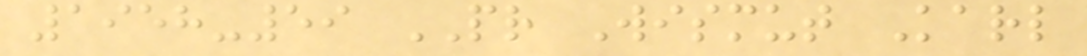1958-59 PR Wismut Karl
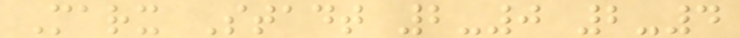Marx Stadt 2-0 2-4
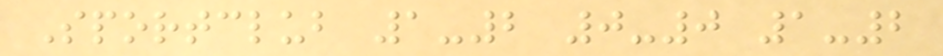Sportclub 1-2 0-0 1-2
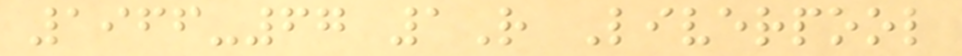1966-67 1R Liverpool
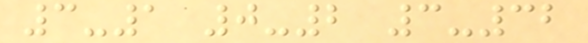3-1 0-2 3-32
